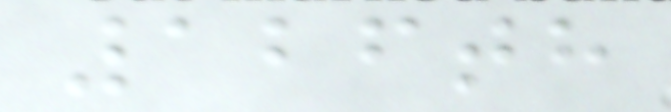126th
